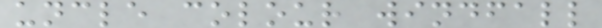uncle colour windfall
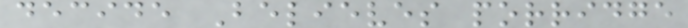decide Believes porridge
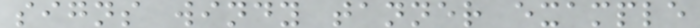signs windy tanner example
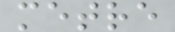metre
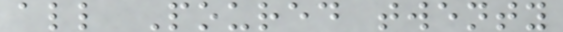all Poured twenty
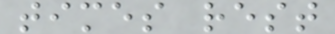times rest
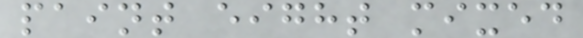paint eight mixed
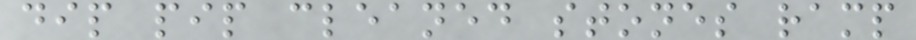dip pip cleaned stones ramp
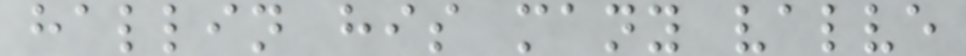hallin his many valve
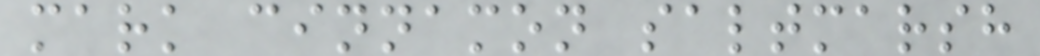mark cinnamon saltmarsh
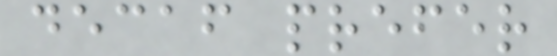decaf prefer
